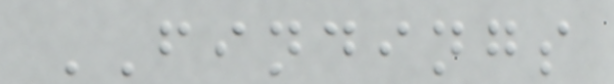FINDINGS
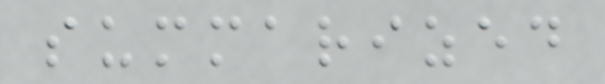summarized
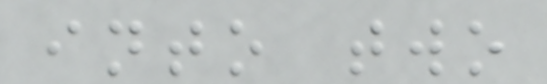into two
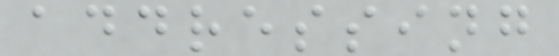addressing
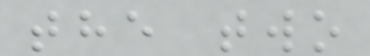the two
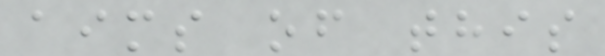aims of this
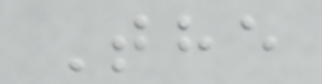The
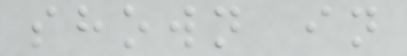shown in
